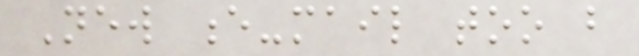New e-mail too but
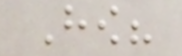How?
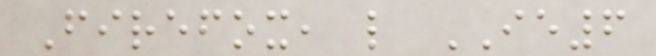Firefox, like IE6
